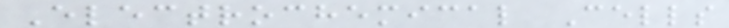Electrochemical Cells
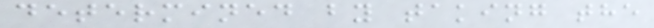determined by taking the
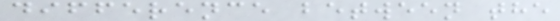difference between the
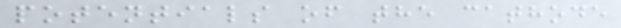potentials of the cathode
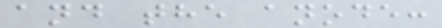and the anode:
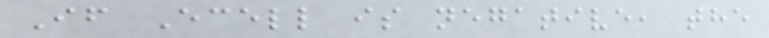If Ecell is negative, the
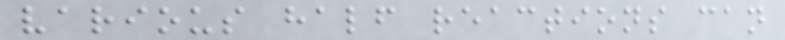various half reactions can
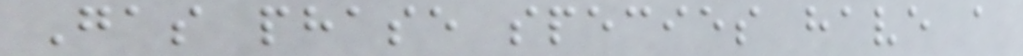Gas phase species have a
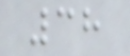38
